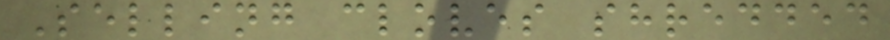Selling cloves shredded
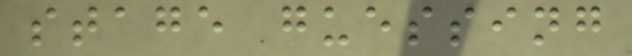stage guessing
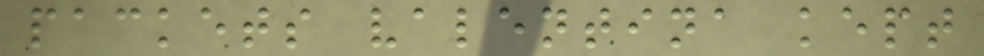packets valentina kept
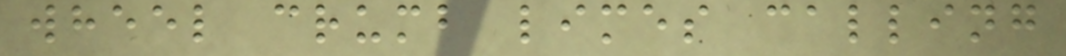wheel crumb limes calling
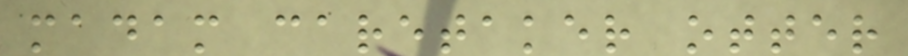madam caretaker otter
